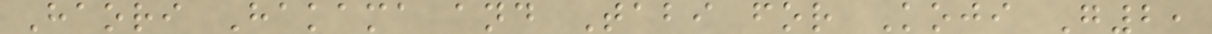Haori Hakama and Tabi for Koji G2,
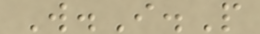W.I.P
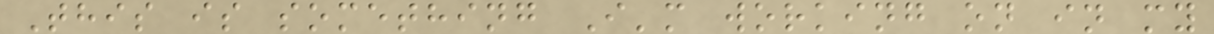This is something I'm working on in my
